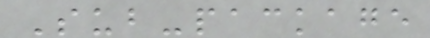Sub-package
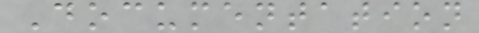Documentation
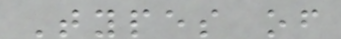Types of
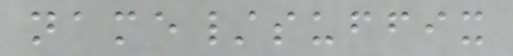name/suffix
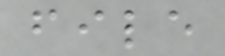file
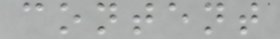content
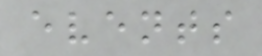events
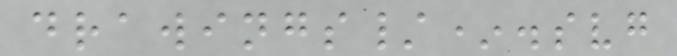drawings/*.svg
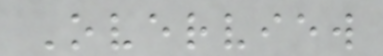Overview
